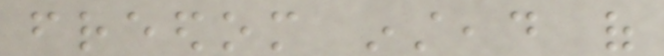freedom instead of
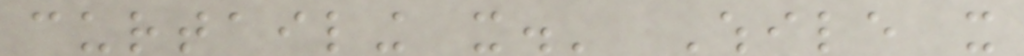curtailing it.' While it
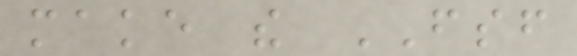make the FSF
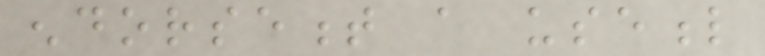endorsement a useful
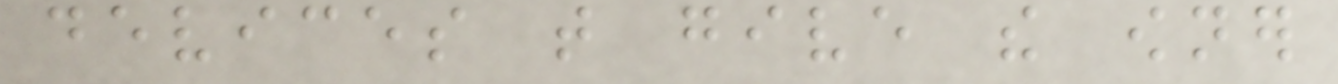devices that give the owner
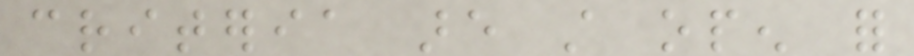criteria are still open for
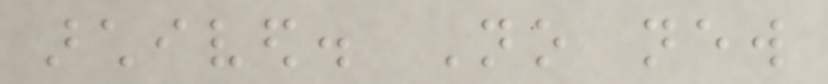archived. No new
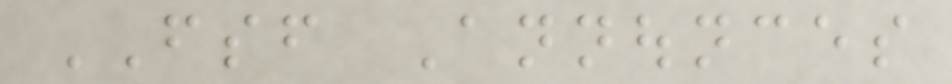FSF Announces
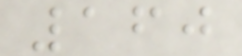160
